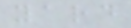yard
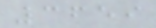3659
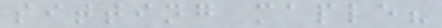sitting maple?
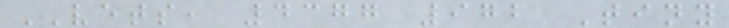VETS, 4377 972 Tiny
